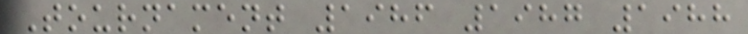Tournament 1986 1987 1988
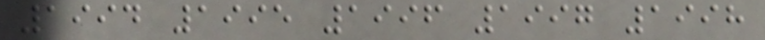1994 1995 1996 1997 1998
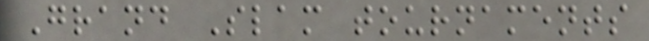Grand Slam tournaments
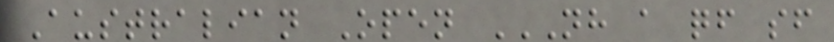Australian Open NH A QF SF
